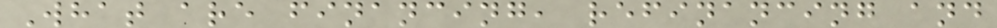What are financing, refinancing and
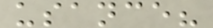usance?
